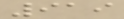919
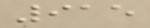915
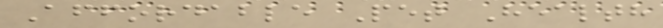Affordable Pet Health
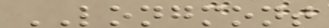LONGMONT
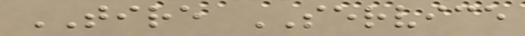TIRE SERVICE
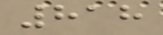818
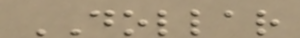DOLLAR
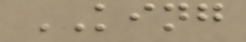KING
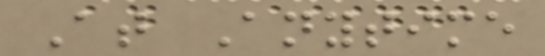At Anytime
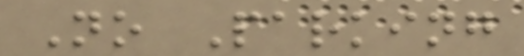No Parking
